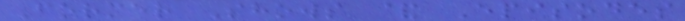Former Shows & Episodes
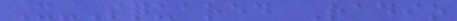X-Squared Radio
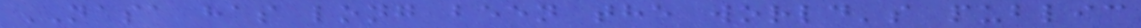NASA has long been the world's public
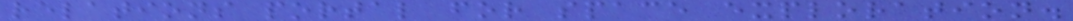relations portal for space exploration.
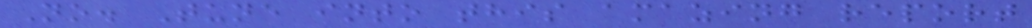No. Tune into this amazing report
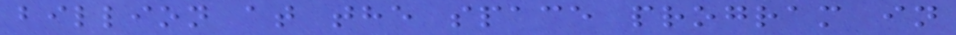billion at the space program in
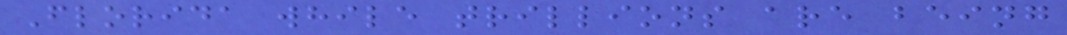Florida while trillions are being
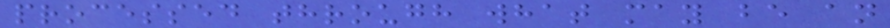processed through what may be an
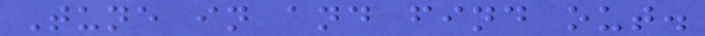Tune in and find out.
